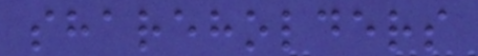shareholders
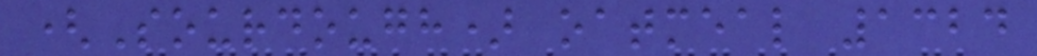(Sourdough) oatmeal 1324
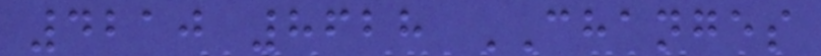4210 8628 CHANGES
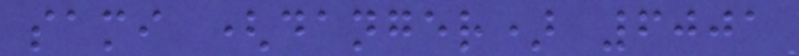sami (danger) 6001
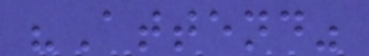"Attend"
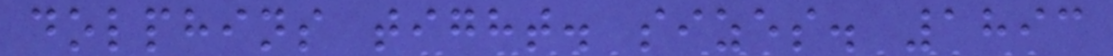dolphins tight. sizes. 1893
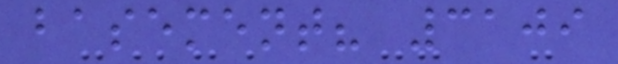basement? 3109
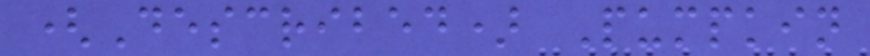(Described) Pumpkin
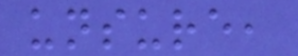unsure,
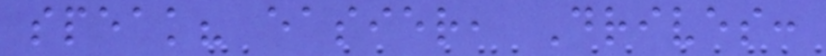speak? easier, Drives:
